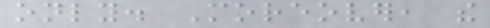only. Moreover, the
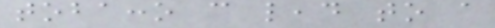tobacco can lead to a
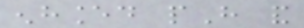enhanced pH and
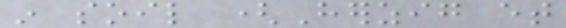in soil (Herzig et
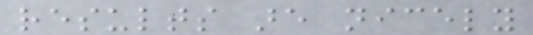results are nicely
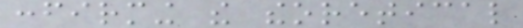confirming the theoretical
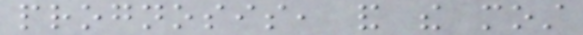prognosis, and the most
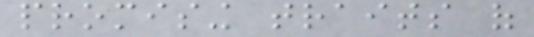promising traits of
